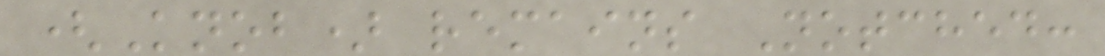(Knob) remains Notched:
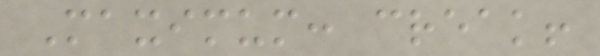Maximum: creak!
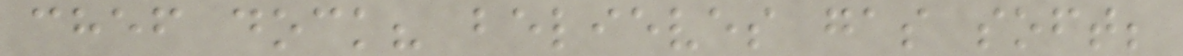chef dock? believes gas soft;
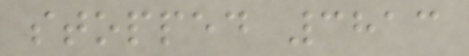stopped 3813
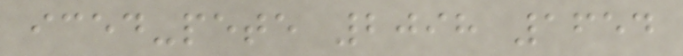iced-pete 2098 1654
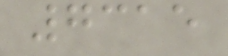7315
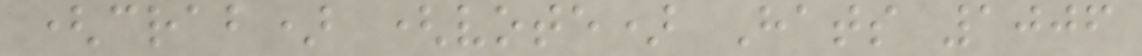(crab) (vote) Hats 1006
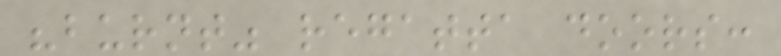"burnt" regatta doors:
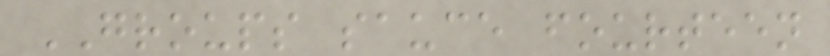GROUPS sauce fourteen
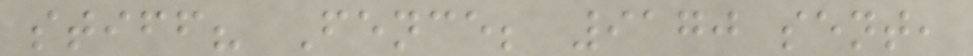stiff? Fence; 9170 sent,
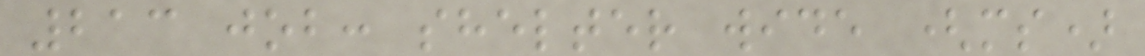213 job: shelter wide (ms)
